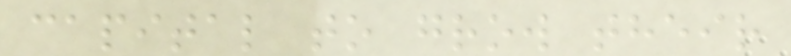capital to grow their
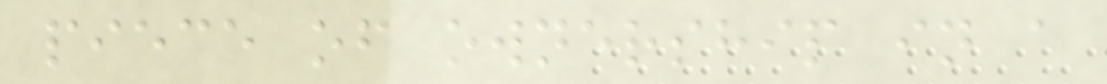piece of ownership in a
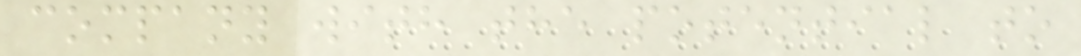company with the potential to
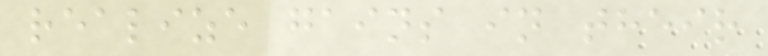realize gains in their
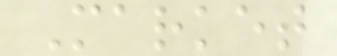Market
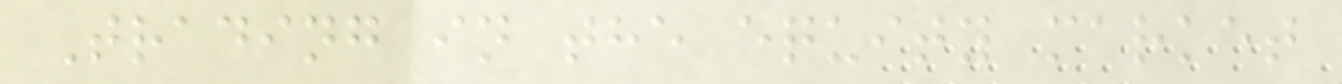Trading in the equity market
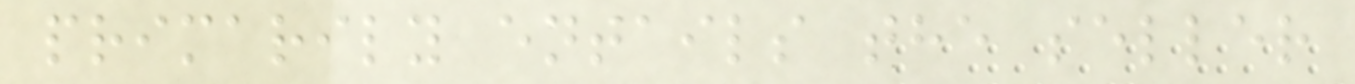primarily entails the seller
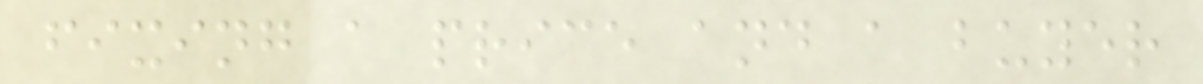fixing a price and a buyer
